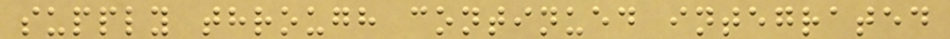supply through continued integrated
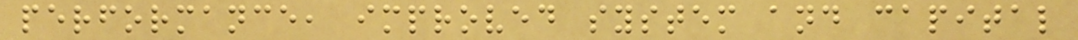performance, improved system and capital
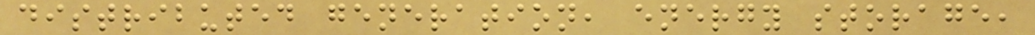distributed generation, energy storage,
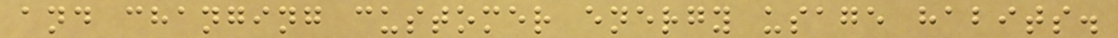and changing customer energy usage habits.
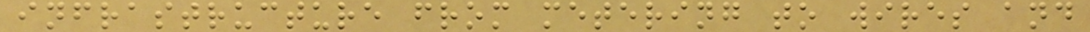infrastructure from metering to wires and
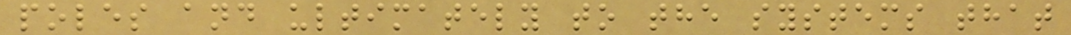poles and ultimately to the systems that
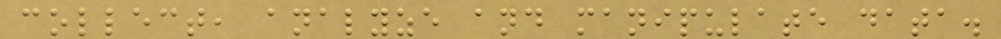collect, analyze and manipulate data.
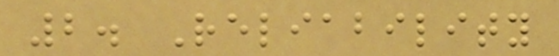2. Reliability
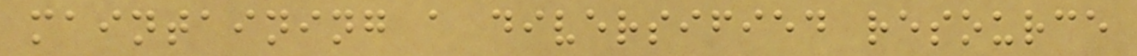maintaining a diversified resource
